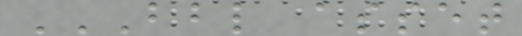BBL ASSET
